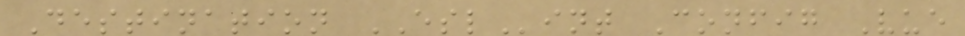Destination ESLint Config Vue
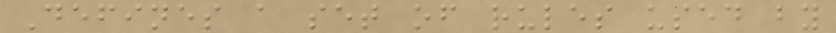Defines a set of rules used by
